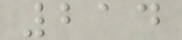214
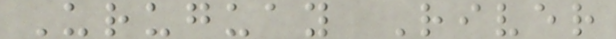Uruguay River
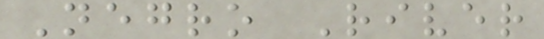Negro River
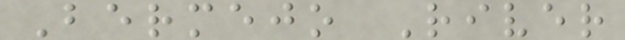Bermejo River
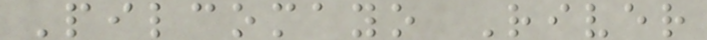Pilcomayo River
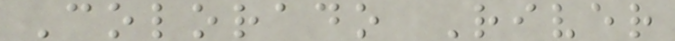Colorado River
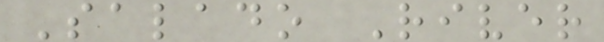Salado River
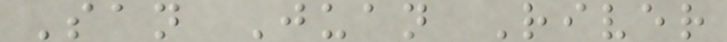San Juan River
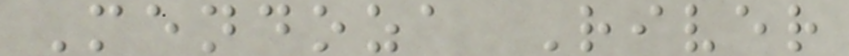Mendoza River
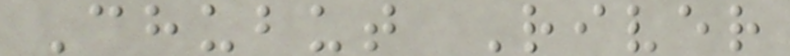Chubut River
